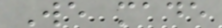We made
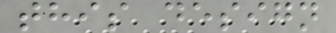this design
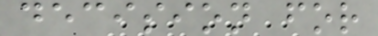decision for
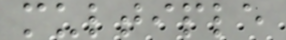multiple
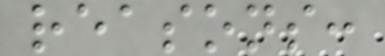reasons:
